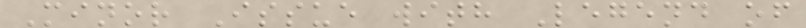Minor Issue with Legend of
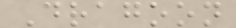Dragoon
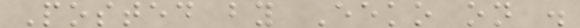Posted by Eeko on .
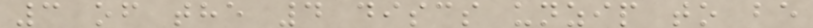3 of the 4 discs unzip to be
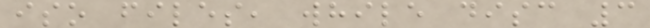iso files, while disc 3
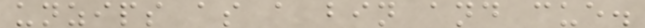unzips as a bin and cue.
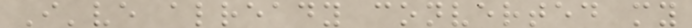I've already converted my
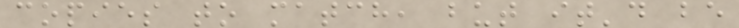copies to match, but it'd be
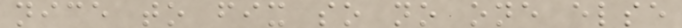nice to fix so no one else
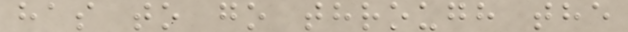has to go through the
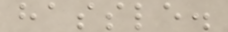hassle.
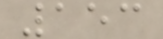153
